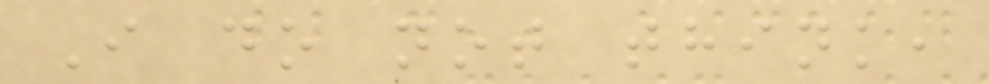I do not think,
